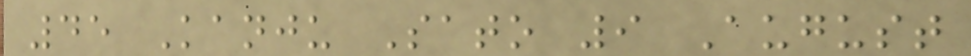45 Kanju Sato 9 August
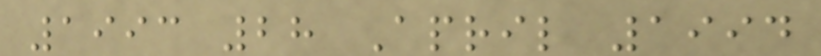1993 28 April 1994
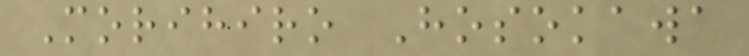Morihiro Hosokawa
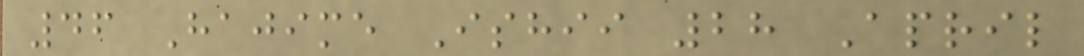46 Hajime Ishii 28 April
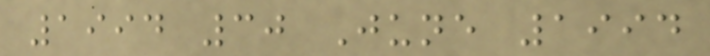1994 30 June 1994
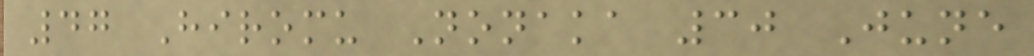47 Hiromu Nonaka 30 June
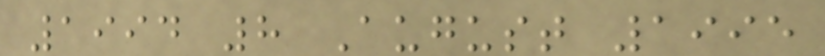1994 8 August 1995
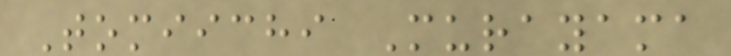Tomiichi Murayama
